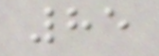85
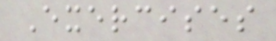Exercises
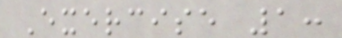Exercise 1:
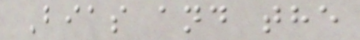Bias and the
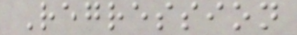Regression
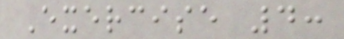Exercise 4:
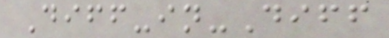Diff-in-Diff
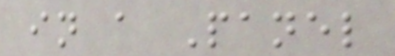in a Panel
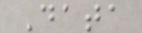Data
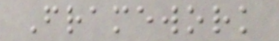Framework
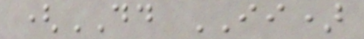(DD II)
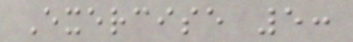Exercise 5:
